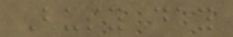Busy day
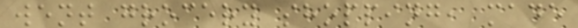went grocery shopping, made
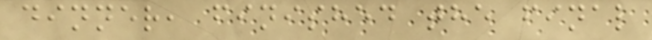dinner, finished the final
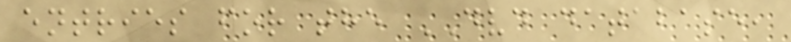entries for the DVD database,
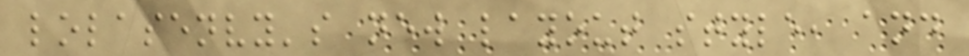lolasenvy's new layout style, and
